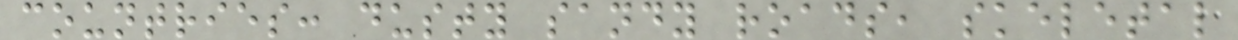countries: dusty sandy roads, skeletal
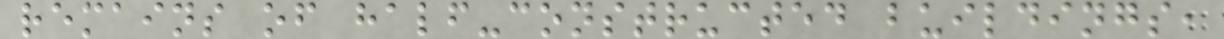remains of half-constructed buildings,
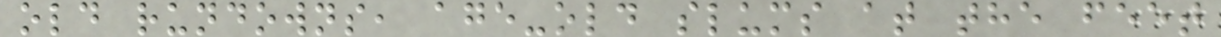old rundowns, age-old slums at the feet
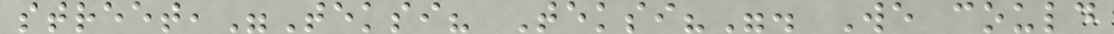street,"Teksi? Teksi?". We could
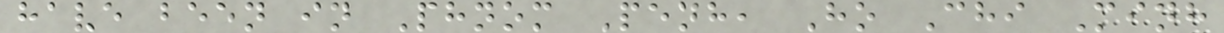have been in Phnom Penh, Ho Chi Minh
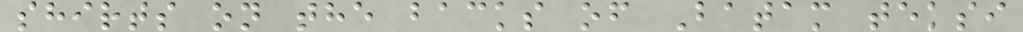shirts on the backs of Batam teksi
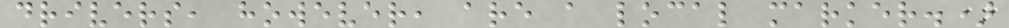drivers, however, are a local marker.)
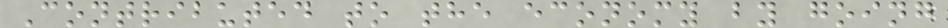Contributed to the economy by going
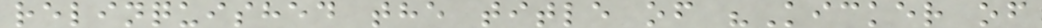relinquished the title of "Kicker of
